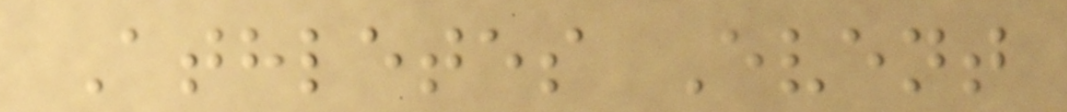Athletes Event
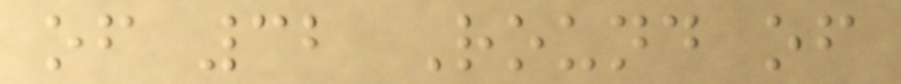of 32 Round of
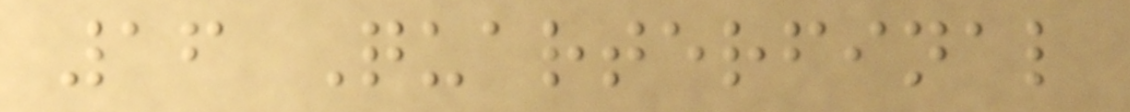16 Quarterfinal
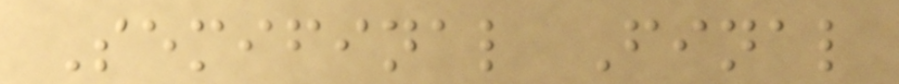Semifinal Final
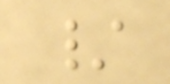/
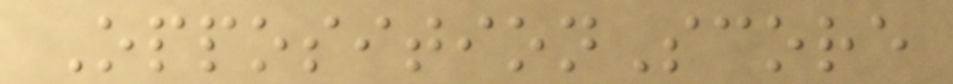OppositionScore
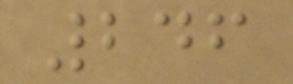246
